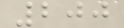200
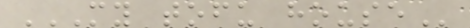MY TOFU HOUSE
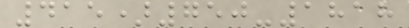415)750-1818
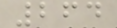264
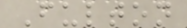Fulton
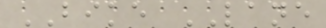BIKE LANE
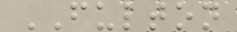FULTON
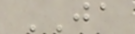JA
